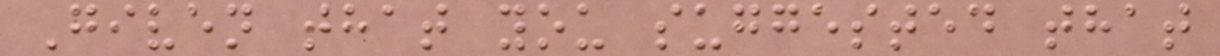Given that you suggested that
